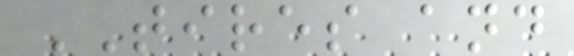TIRES and
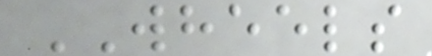WHEELS
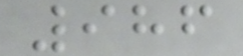986
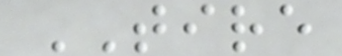TIRE
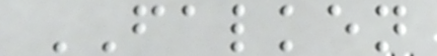FALKEN
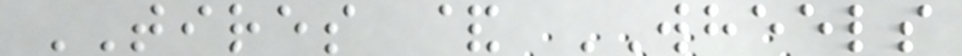TIRES & WHEELS
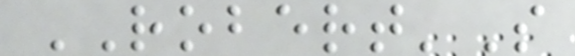ROBERT'S
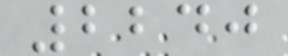2240
